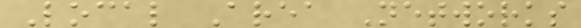Local Area Networks
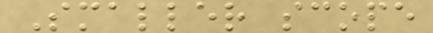Smaller scope
